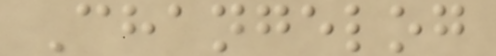Changelog
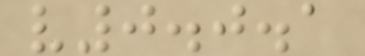v0.0.1
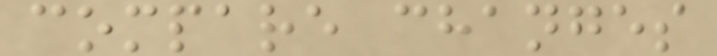compare changes
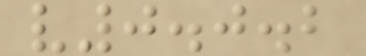v0.0.2
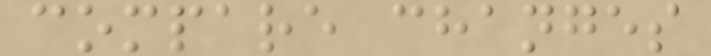compare changes
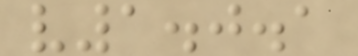v1.0.1
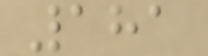181
